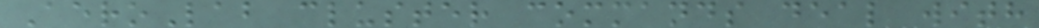AeroLab cluster commands deal with
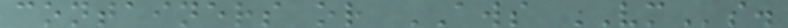containers or AWS VMs.
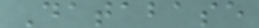Database
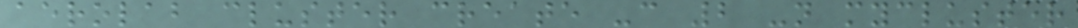aerolab cluster create -c 2 -n mycluster
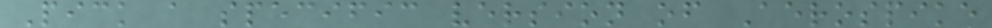Pick a specific version of Aerospike
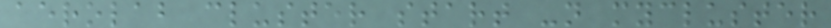aerolab cluster start -n mycluster
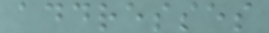addresses
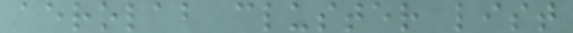aerolab cluster list
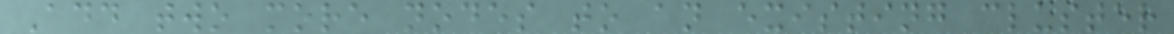Add two more nodes to an existing cluster
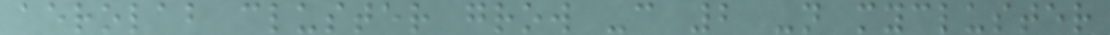aerolab cluster grow -c 2 -n mycluster
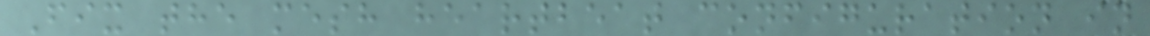Fix the mesh heartbeat configuration in
